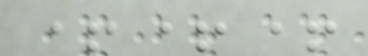+++
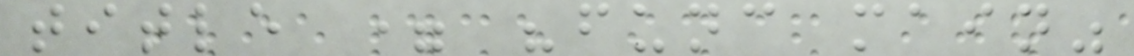title = "func main"
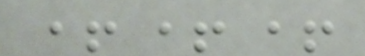+++
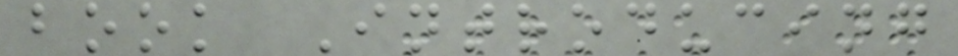book Introducing
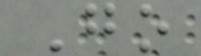Go
